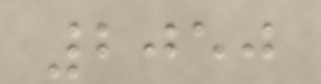2050
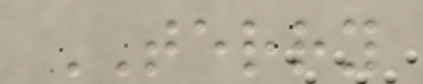TERRY
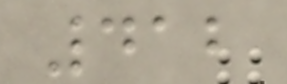412
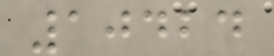10424
